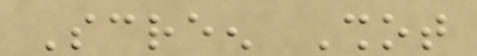Screen Shot
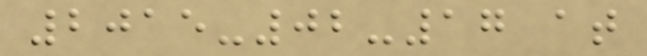2015-02-17 at
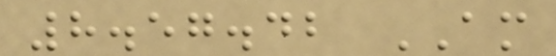8.57.42 AM
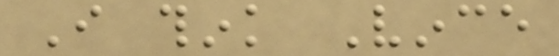I think Vince
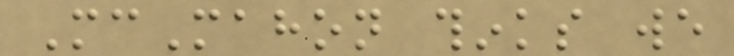McMahon thinks we
